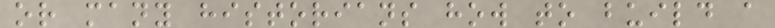or many historians how to build a
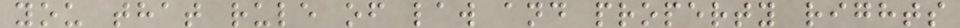you that rule of law and property rights
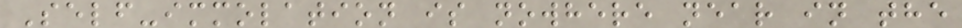Self-immolation is nowhere near in the
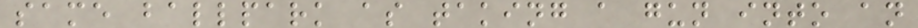same ballpark as taking a gun into an
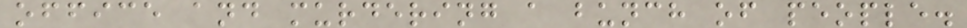office and murdering a bunch of people.
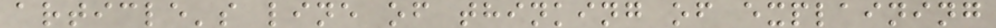article's line of thinking of explaining
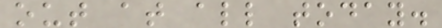out at all today.
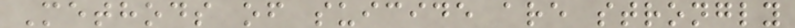Methods of suicide are strongly
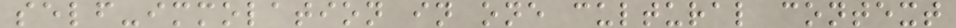self-immolation in one cultural context
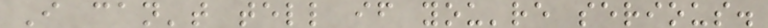I can't tell if you're serious.
